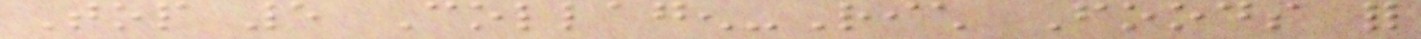Top 5 Collagen-Rich Foods for
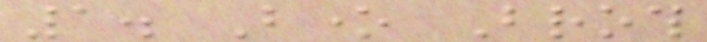1. Bone Broth
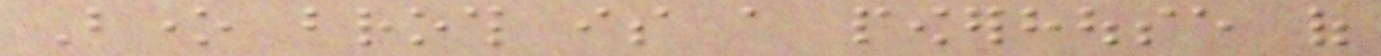Bone broth is a powerhouse of
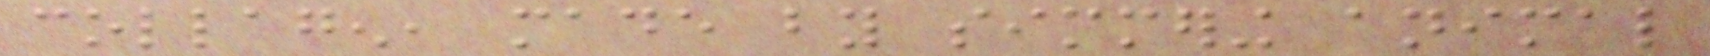collagen, made by simmering animal
